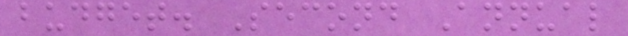budget. Second Annual
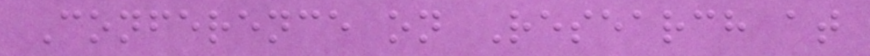Conference on Research at
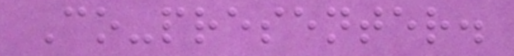Co-presenter.
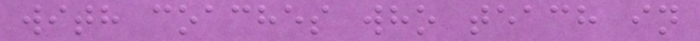with coaches who teach in
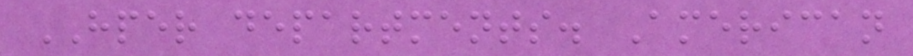HPER departments. American
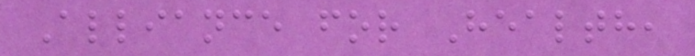Alliance for Health,
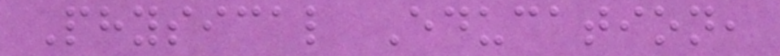Physical Education,
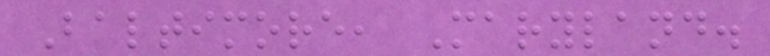Baltimore, Maryland.
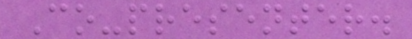Co-presenter.
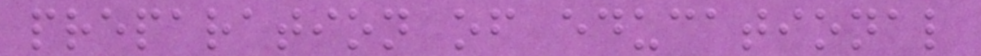preparation of educational
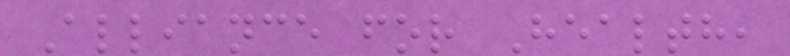Alliance for Health,
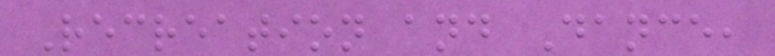Recreation and Dance,
